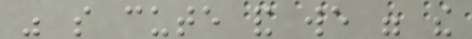was so cute and we were the
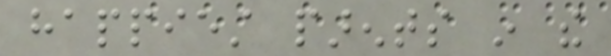happiest parents in the
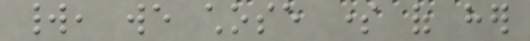world, we chose some of her
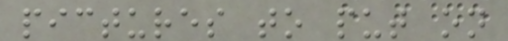pictures to put on
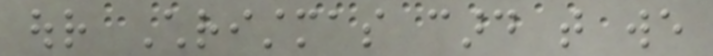our Christmas card that we
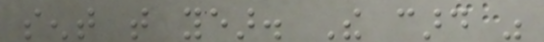sent that year. The card was
